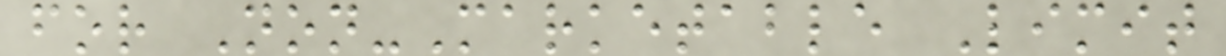for Non-Marketable Limit
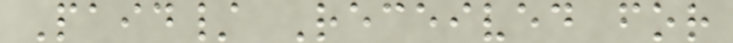Paid/ Received for
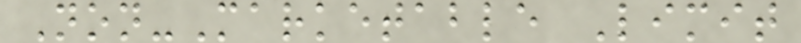Non-Marketable Limit
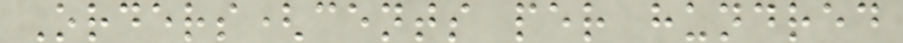Orders(cents per hundred
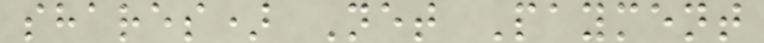shares) Net Payment
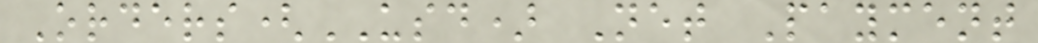Orders(USD) Net Payment
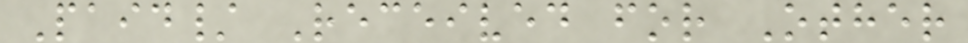Paid/ Received for Other
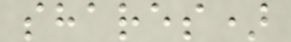shares)
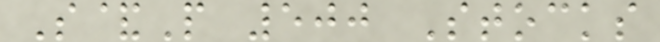S&P 500 Stocks
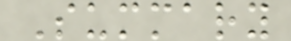Summary
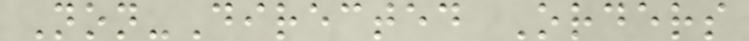Non-Directed Orders
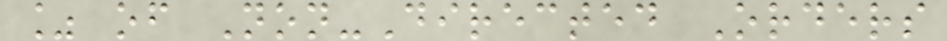% of Non-Directed Orders
